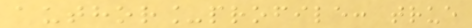author_profile: true
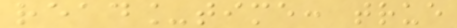read_time: true
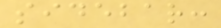sidebar:
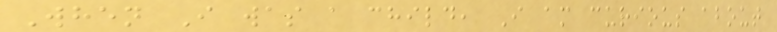When I was a child, I am curious about
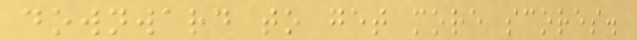downward to get more scores.
